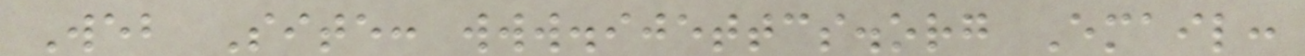Web Site: www.ijettcs.org Email:
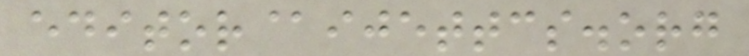editor@ijettcs.org
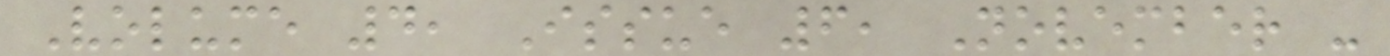Volume 4, Issue 6, November -
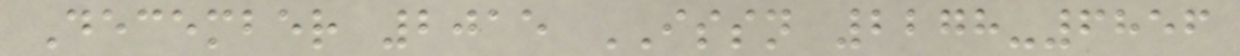December 2015 ISSN 2278-6856
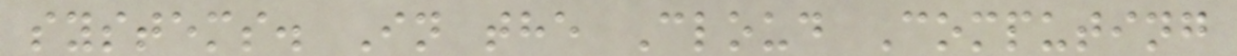systems. In the Cloud Computing
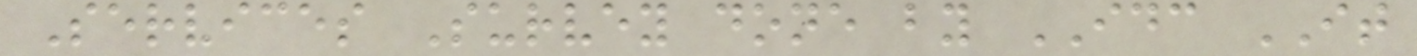Services Survey done by IDC IT
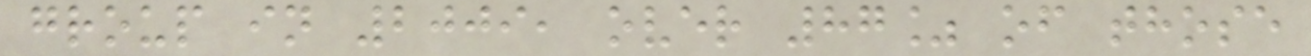group in 2009, over 87% of those
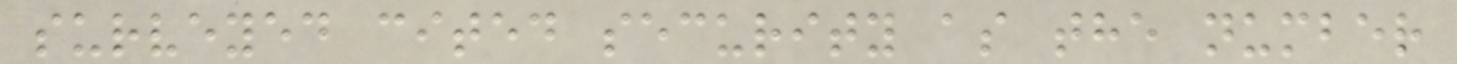surveyed cited security as the number
